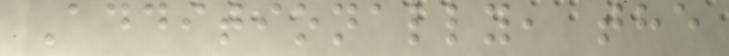Additionally, the
